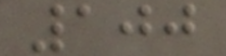100
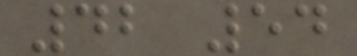42 54
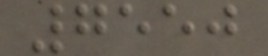7550
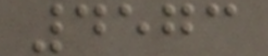4573
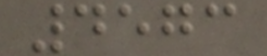4573
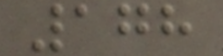178
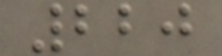220
